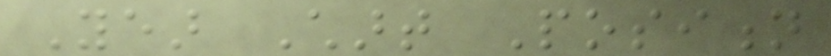Year Chart Position
